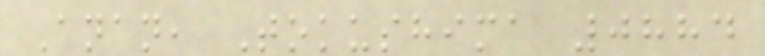Anan, Tokushima 0884
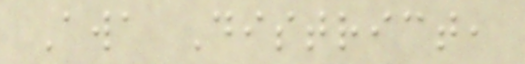Awa District,
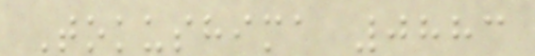Tokushima 0883
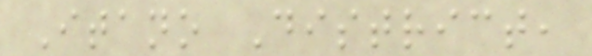Itano District,
